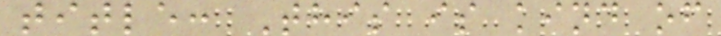title: This is kind of
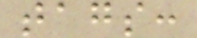tags:
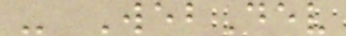- WebDev
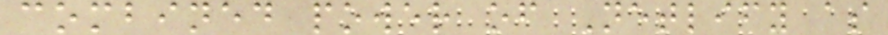combined power of Netlify as
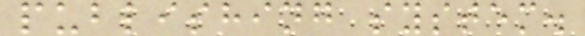publishing system.
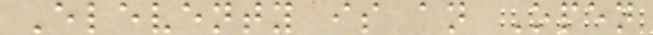Eleventy is an Open
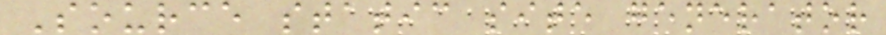Source static site generator
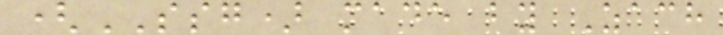(SSG) made by Zach
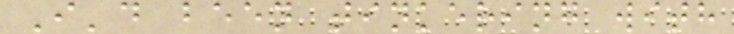I'd been tinkering with
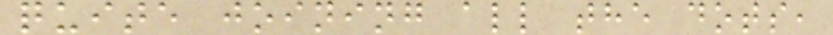quite joining all the dots,
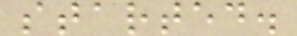started.
